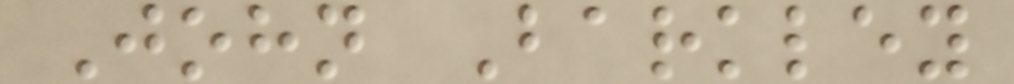John Barkley
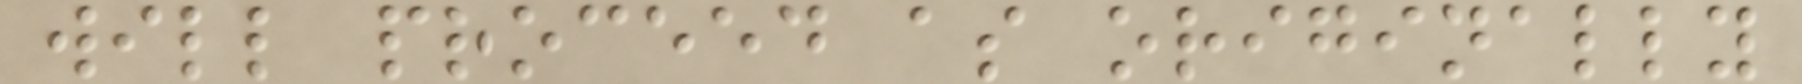will proceed as originally
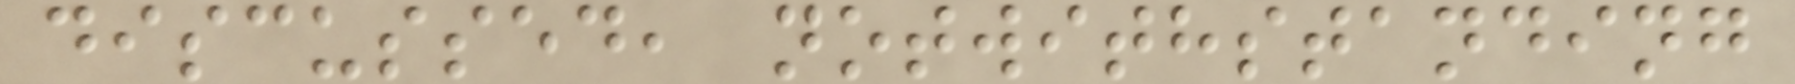discussed, notwithstanding
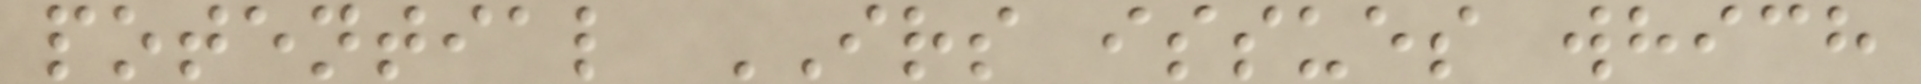potential IRS issues which
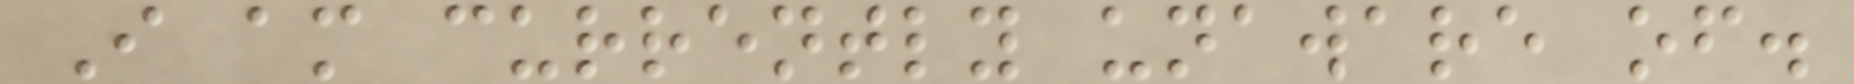I am currently unaware of.
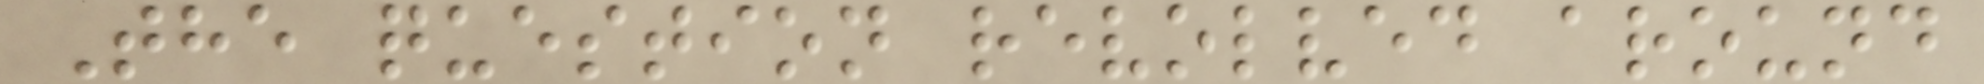The question revolved around
